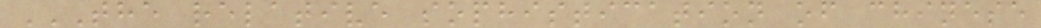THE RELATIVE SOPHISTICATION OF CHINESE
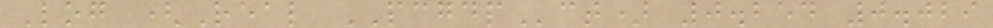Log (Real PCGDPct) 0.254 0.029
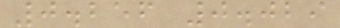0.256 0.029
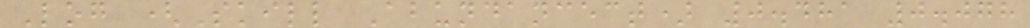Log (Skill Abundancect) 0.481 0.078
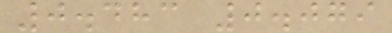0.483 0.079
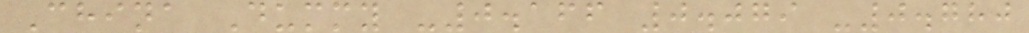China Dummy -0.166 0.079 -0.780
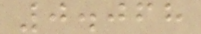0.068
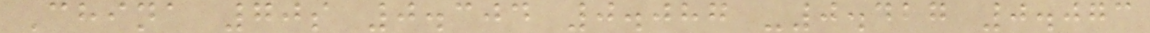China 70s 0.304 0.087 -0.427 0.073
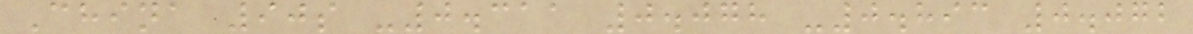China 90s -0.311 0.078 -0.893 0.072
